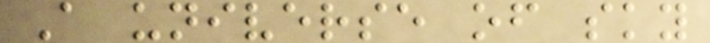A universe of sky
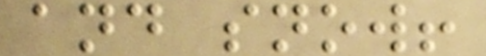and snow!
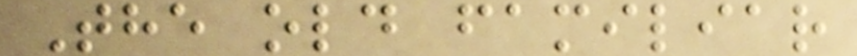The old familiar
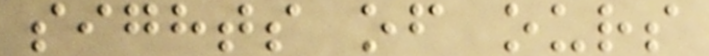sights of ours
